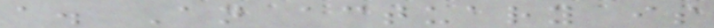a. An actuary is
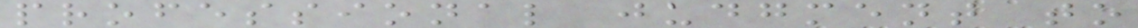professional judgment to
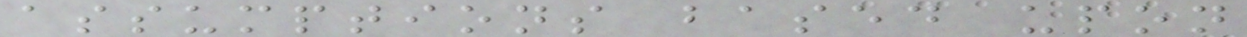assumptions based upon
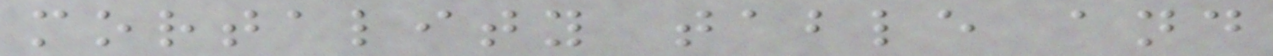mortality table and
